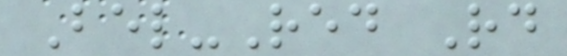Bel-Red Rd
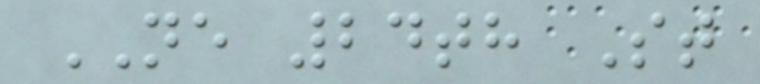NE 24th St
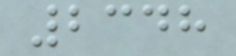2348
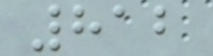812
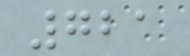721
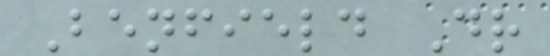Benfield Dr
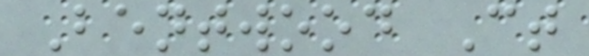Bentwood Ct
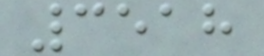3518
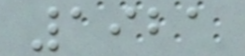1921
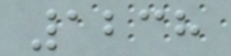1238
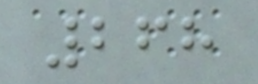268
